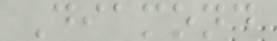Diamond
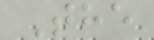The
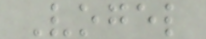Vogel
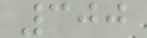300
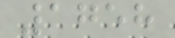1758
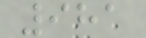981
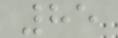85
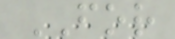FOR
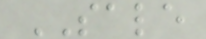SALE
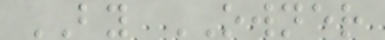BY OWNER
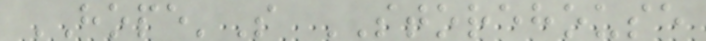HOPE'S STOREHOUSE
